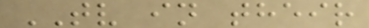TV in their
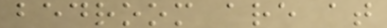bedroom are at
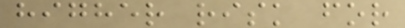higher risk for
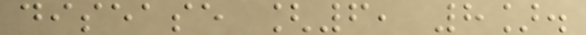disease [6, 8].
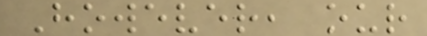However, our
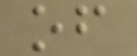of
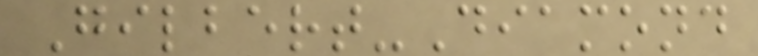Gilbert-Diamond
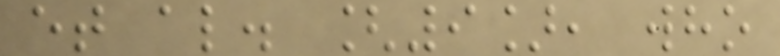et al. [9], who
